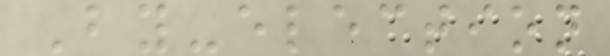By-election
